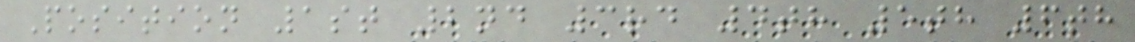Position 1st 2nd 3rd 4th 5th 6th
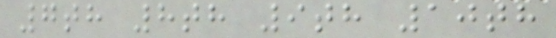7th 8th 9th 10th
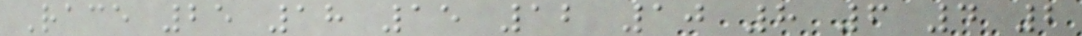Race 25 18 15 12 10 8 6 4 2
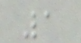1
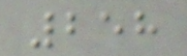258
